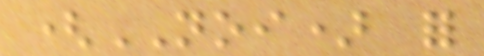(NOI) for
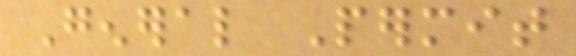General Permit
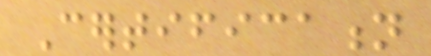Certification
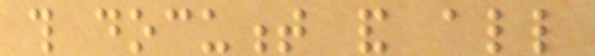this document and all
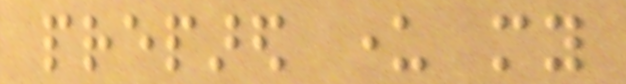prepared under my
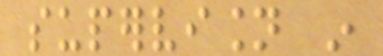supervision in
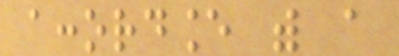accordance with a
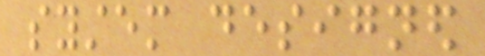system designed
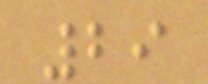29
